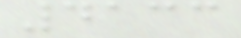4133
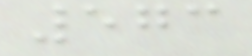573
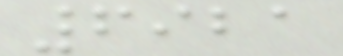6921
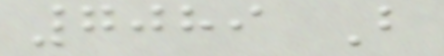7089 B
